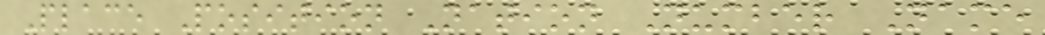Place Position Nation Number Name
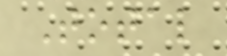Total
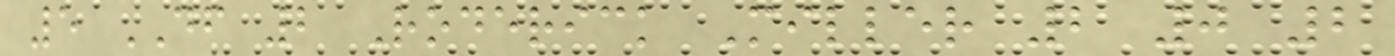5 DF 2 Roderick Miller 2 0 2
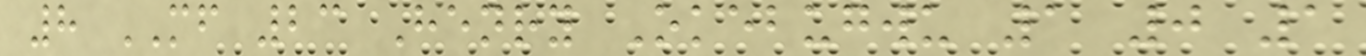8 MF 23 Henry Okebugwu 1 0 1
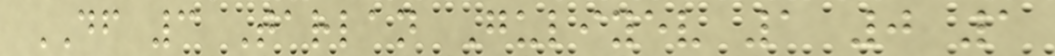DF 3 Tarlan Guliyev 1 0 1
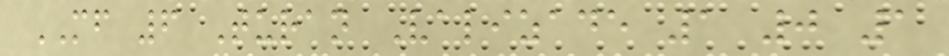MF 6 Turan Valizade 1 0 1
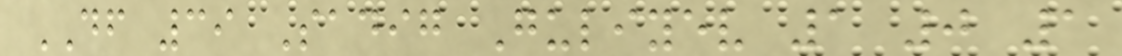DF 39 Sadig Guliyev 1 0 1
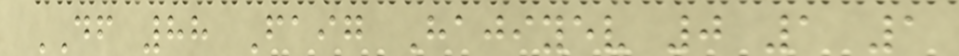DF 88 Faig Hajiyev 0 1 1
